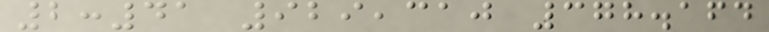2:41 929,310 378.164
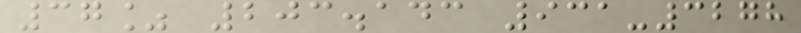37% 203.143 931-3278
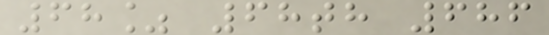68% 68th 686
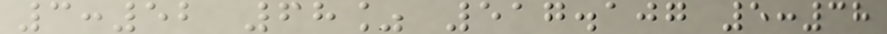3:52 68% 517.107 5:38
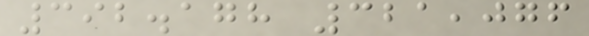392.178 321,076
